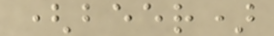(beer)
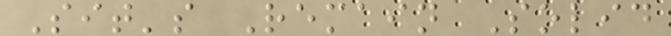Sit's Remain Solid
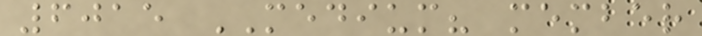6015 MEDIUM? member
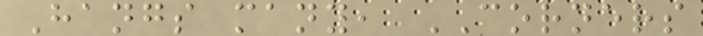Hangs many, CORNERS
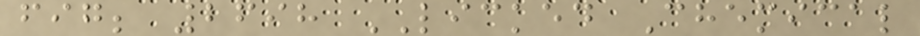fig; 2698 LICKED Chemical
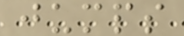jumps
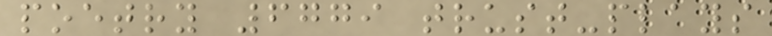poetry 6779 trust-plays
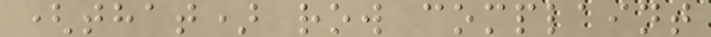(that) row complaint
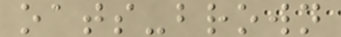oats-brown
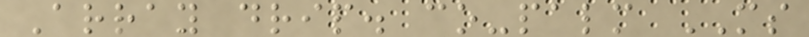Array drip. co-palm MS
